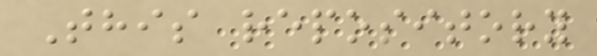This repository
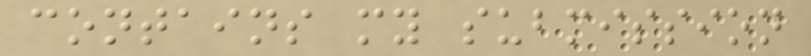contains my submission
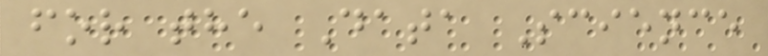for the Data Science
